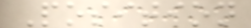Position
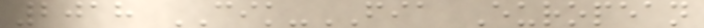2018 CIK-FIA European
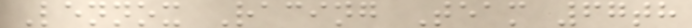Lennox Racing Team 67th
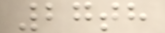27th
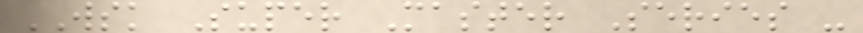WSK Super Master Series -
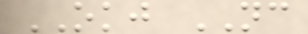OKJ NC
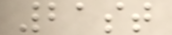21st
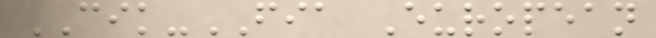CIK-FIA European
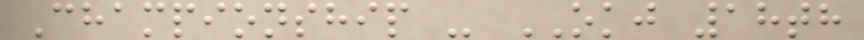Championship - OKJ 18th
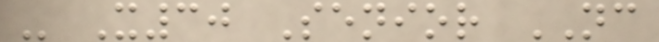- X30 Senior NC
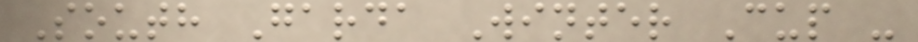South Garda Winter Cup -
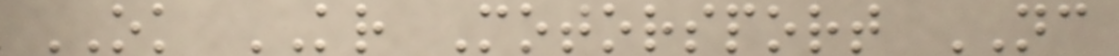OK KR Motorsport NC
